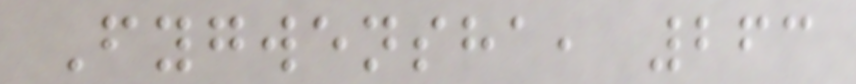Fygwensha, 263
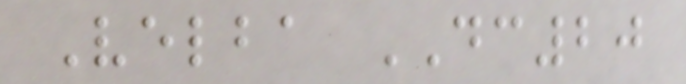Velba DC20
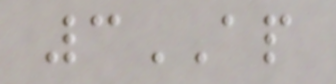3AP
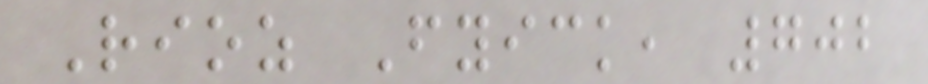Rioz Fyick, 702
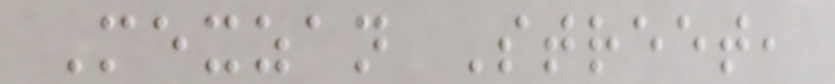Mexzan Street,
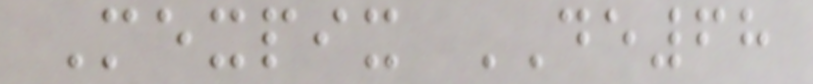Mexpix DE68
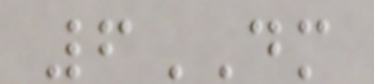6DM
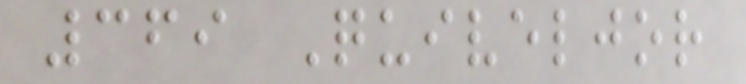369 Quiveljor
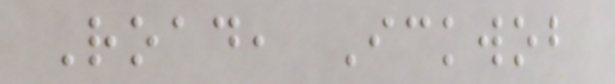Road, Ickwob
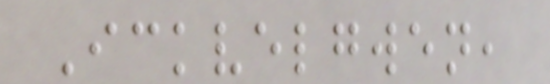Ickvelgwen,
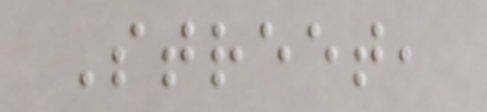Street,
